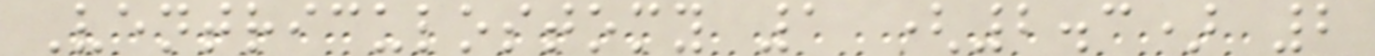Ventriculostomy 1 (2.3) 2
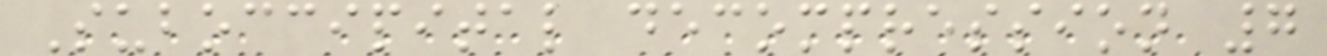Suboccipital decompression 7
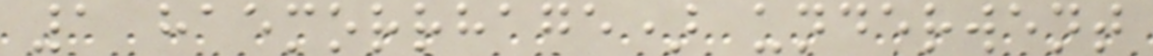1 haemorrhage) underwent
